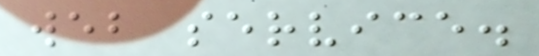web service.
